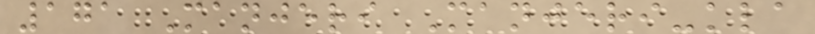171 Manjeri Manjeri-kla
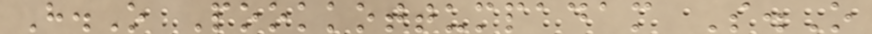H.O Pookkottumpadam S.O
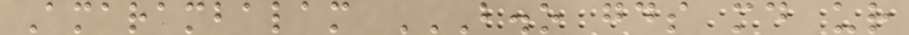Amarambalam B.O GDS MD UR
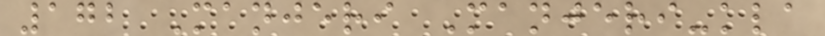172 Manjeri Manjeri-kla
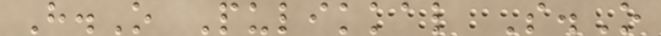H.O Pulikkal S.O
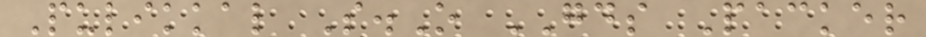Pulikkal S.O GDS Packer
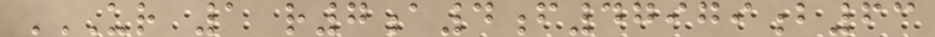UR 1 R7A4F47979B63
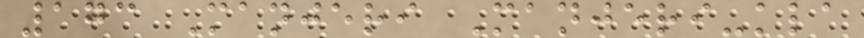173 Manjeri Manjeri-kla
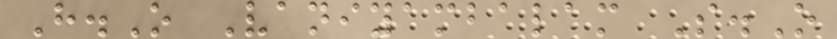H.O Vaniyambalam S.O
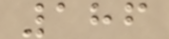186
